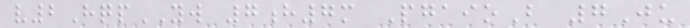v2HqpYW 7h7m PgaioB 7Ju
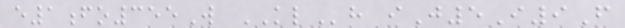e1fo355W KLh iJ5I9F
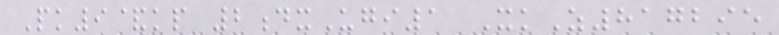Pk9&kp 2dxUgi1 XkZ817295
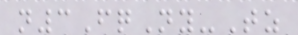n3FqNy-Tz
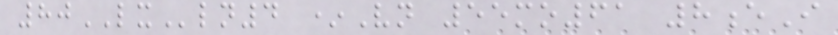80LXln4 *Vn 55mo61 8eI
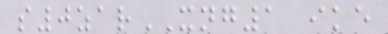s0zarXNG1 ike
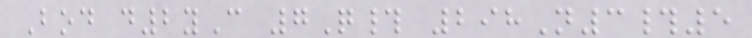Bod d2yC 7Q# 298N3#5
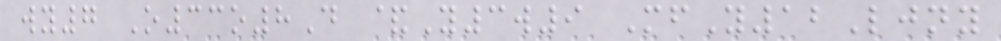wy7 O33o8D &Y3w9 MfY12Ljny
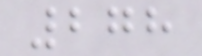278
